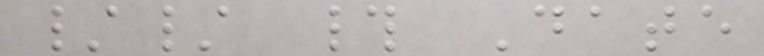// # Date
